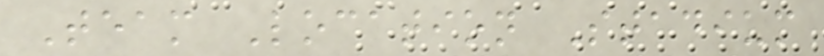Team Location Stadium
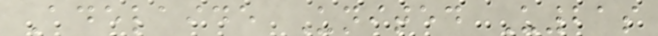Adelaide United U21s
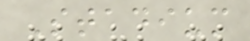Stadium
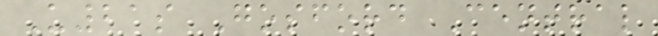U21s Gosford Central
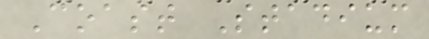Coast Stadium
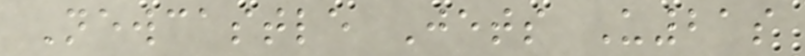Newcastle Jets U21s
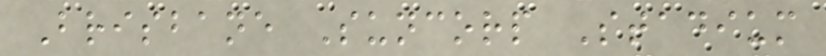Brisbane Suncorp Stadium
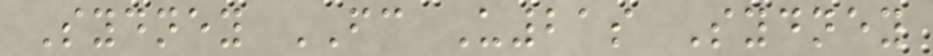Sydney FC U21s Sydney
